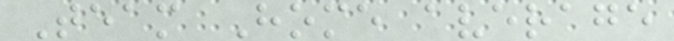Team Home average
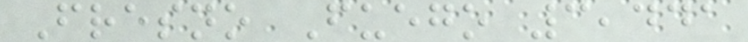Fresno Fuego 3,441
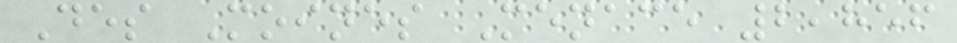Des Moines Menace 2,856
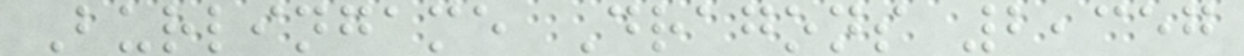Burlingame Dragons 2,357
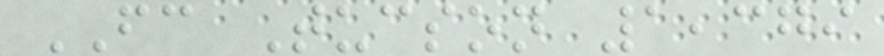FC Tucson 1,379
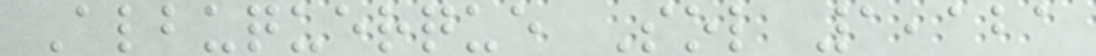Albuquerque Sol 1,121
